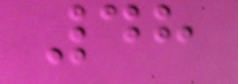48
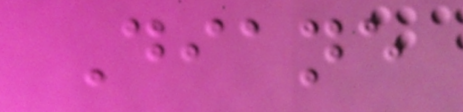Diane
